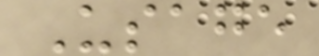Usage
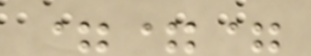===
